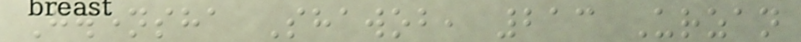Gwensha Shawob, 213 Urzan
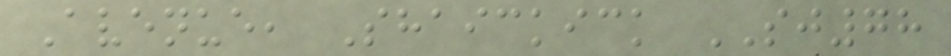Avenue, Shaickick SJ78
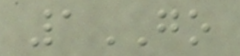1GO
